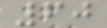60
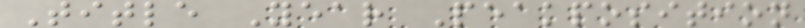Title Year Peakposition
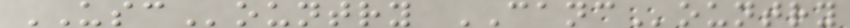USCountry CANCountry
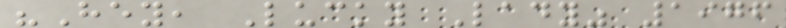"Hey, Lucky Lady" 1976
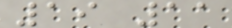19 11
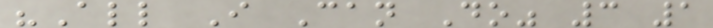"All I Can Do" 3 1
